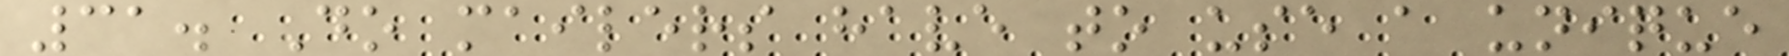31. Do mailers have to use a unique
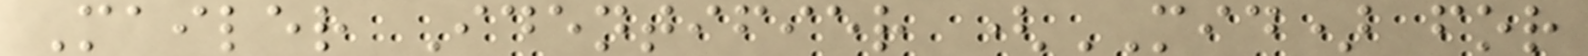Mailer Identifier (MID) for
